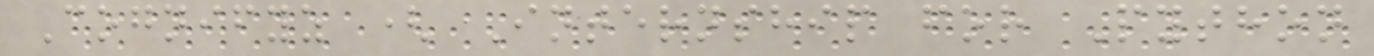Cognifyz ( Internship for Python
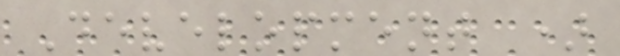Development )
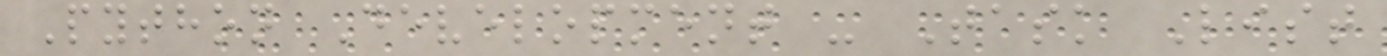Python Development - Task List
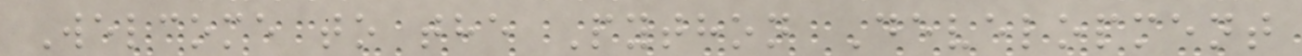Welcome to the Python Development
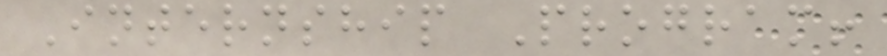Internship Program!
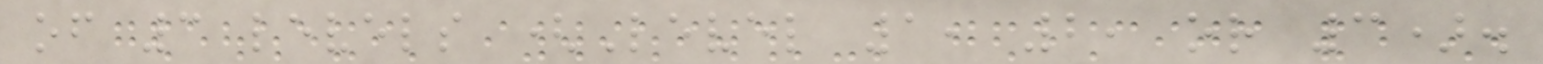of 3 levels (Level 1, 2, or 3).
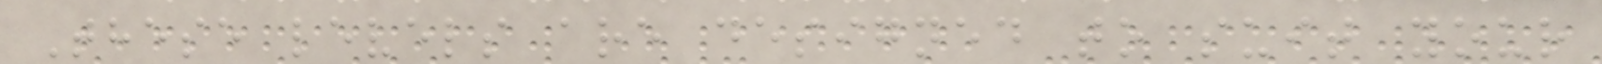These levels are designed to suit your
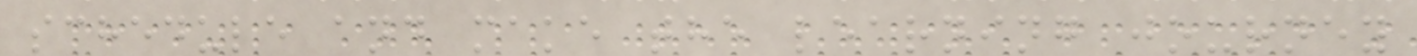schedule and make the learning journey
